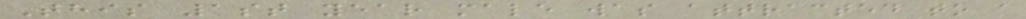This 1st year male was attracted to a
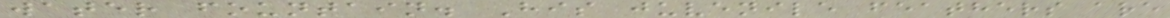water fountain. His juvenile feathers are
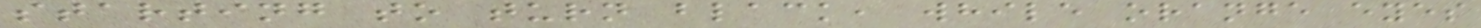starting to turn black, while orange eyes
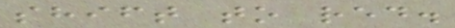shift to red.
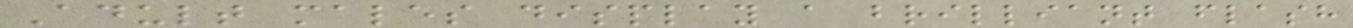Adult males display a brilliant flash
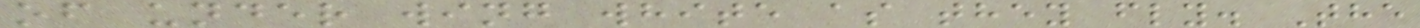of under wing white as they fly. The
